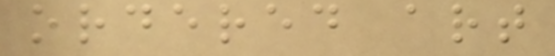ordered art
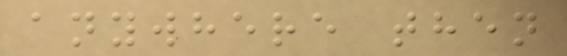anywhere then
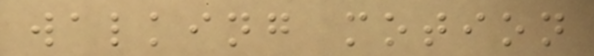walking motion
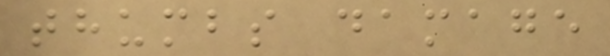thumbs damage
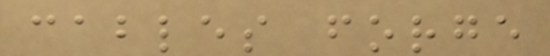cables forge
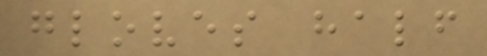gloves half
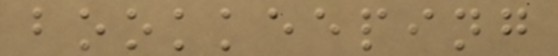bookkeeping
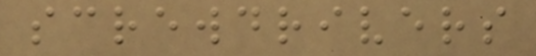screwdrivers
